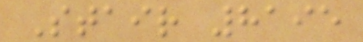Stair 8195
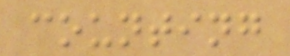counting
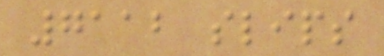7112 slips
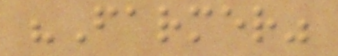"Farmer"
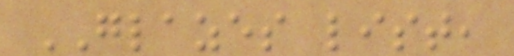GLAZES list,
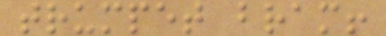trumpet bram!
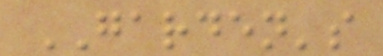GARDEN's
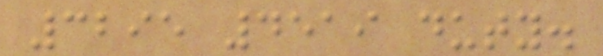3295 4519 duty.
